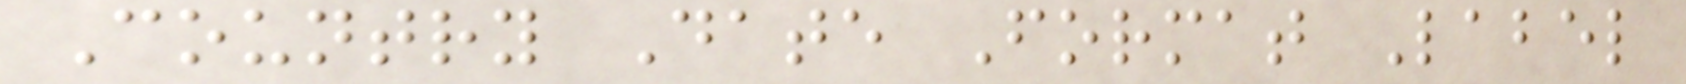Country Date Format Label
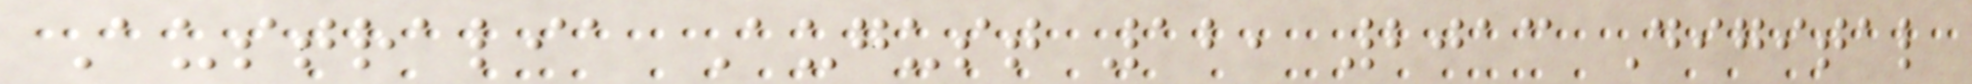Australia August 12, 2013 Digital
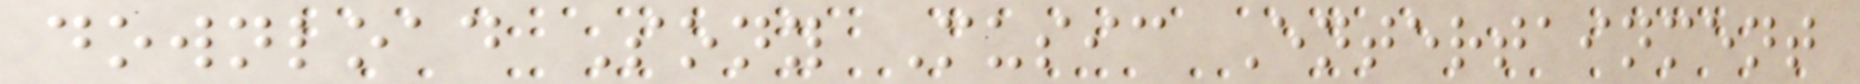download Sony Music Entertainment
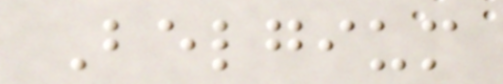Belgium
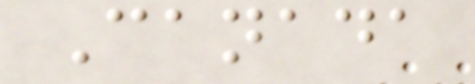Canada
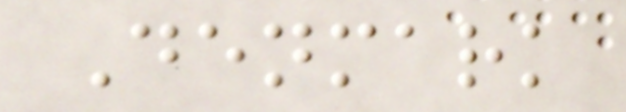Denmark
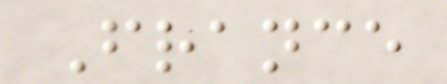France
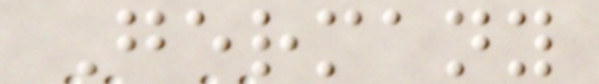Germany
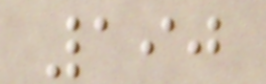190
